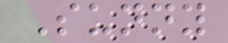Sunny
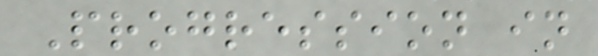Progression in
